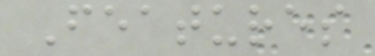Features
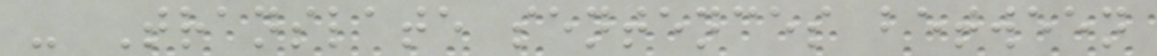- Translate sentences between
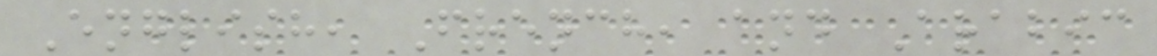English, French, and Arabic
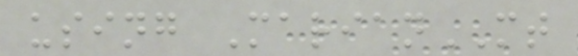using MarianMT
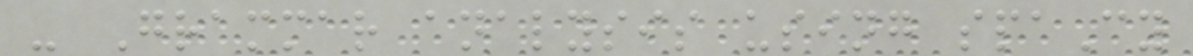- Grammar analysis using spaCy
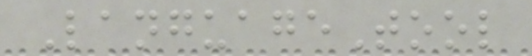LanguageTool
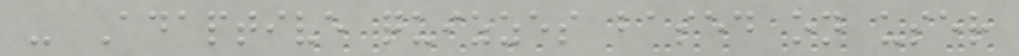- Adaptive quizzes based on user
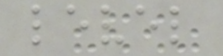level
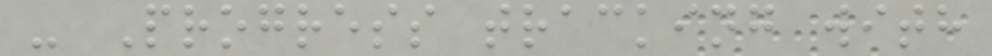- Progress tracking with
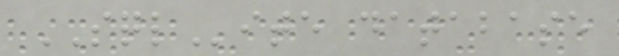SQLite database
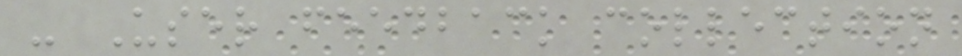- User feedback collection
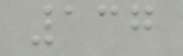137
